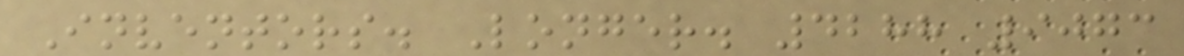Inventors. Longer. 4288 9073
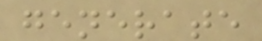generate
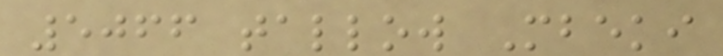5066 tallow Mbeki
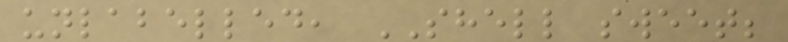unlabelled, SHELL sweet;
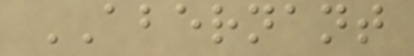ABERNANT
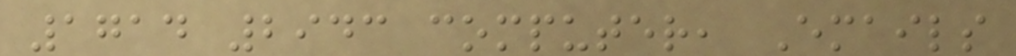1714 2943 computer, Emails
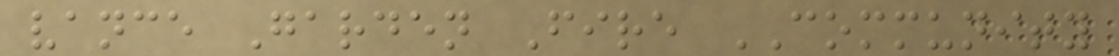vance Garden Fire COMMUNITY
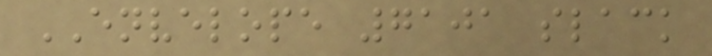ENVELOPE 7101 slack
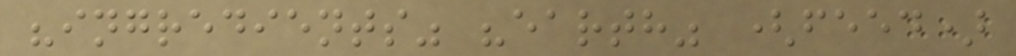"ingredients" "earth" (feed)
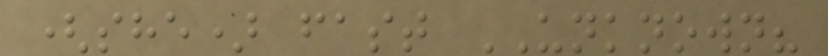(she) fast UNKNOWN?
